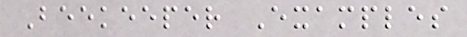Beekeeper Examples
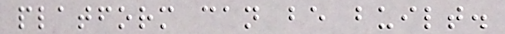platform can be built.
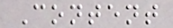Content
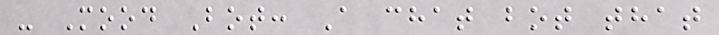- Mood Bot: A chat bot that
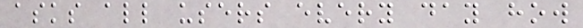asks all users every day how
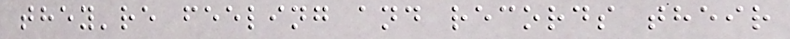they're feeling and records their
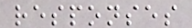responses
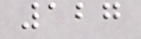127
